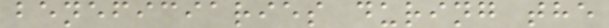beneficiaries during the
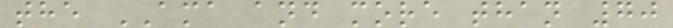the AMA and more than 70
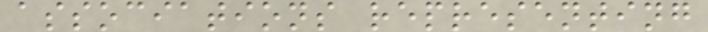associations representing
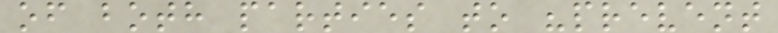of both parties to "prevent
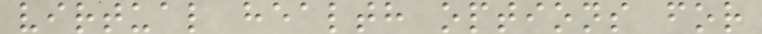virtual health options for
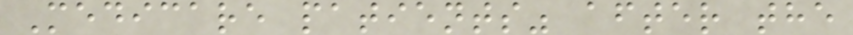Medicare patients" after the
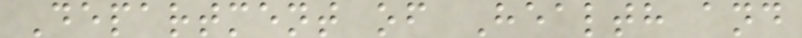Department of Health and
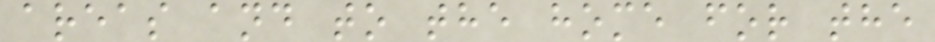areas and to the home for the
